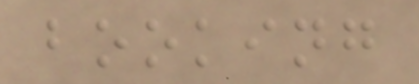booking
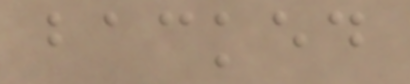backed
